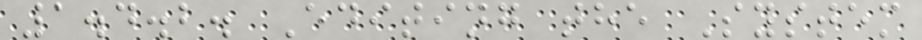1.4.2. Editing the System
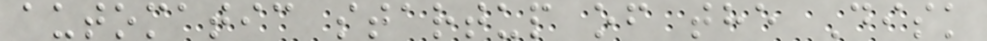automatic startup of the Disk
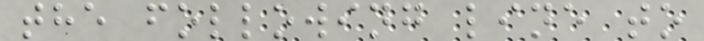the following line to
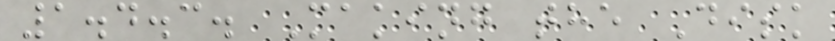1.4.3. Making the Disk
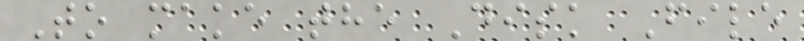To make the Disk File
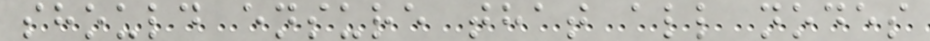should ensure that all nodes
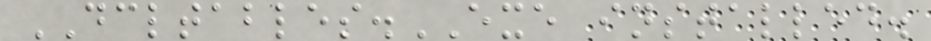DCLTABLES.EXE installed.
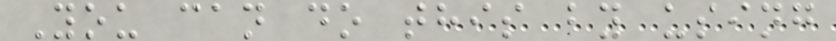You can do this by using
